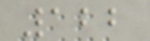122
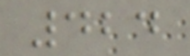424
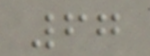67
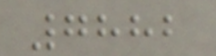7882
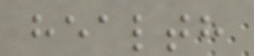health
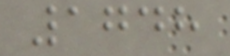1748
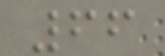66
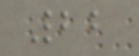22
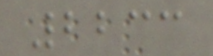2233
